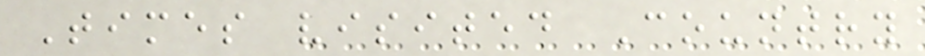Times visited Country
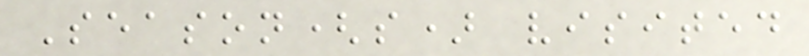Season(s) visited
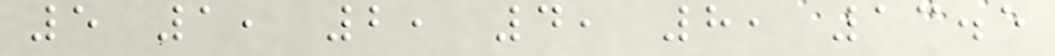5 1, 2, 4, 8, 13.5
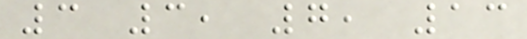3 3, 7, 13
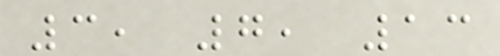3, 7, 13
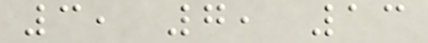3, 7, 13
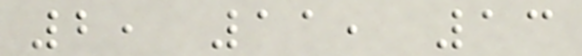2, 11, 13
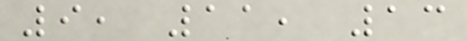9, 11, 13
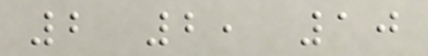2 2, 10
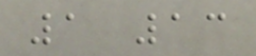1 13
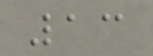13
